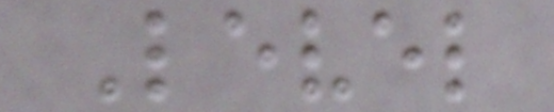Level
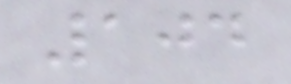104
